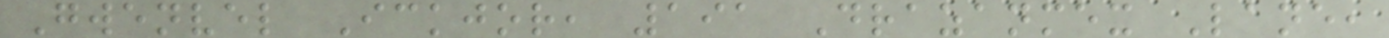Gwenvel Ickjor, 191 Drazanmex Lane,
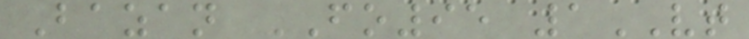Bazan FO95 1VT
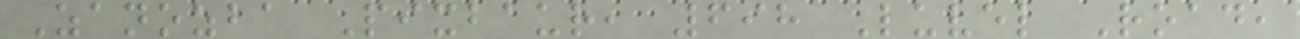Zanozba Pixbaur, 698 Luvel Road,
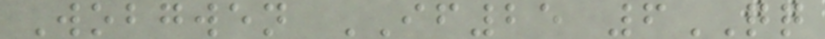Wobgwen IF25 6QQ
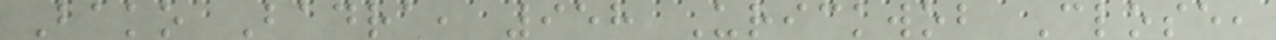Bako Badra, 958 Urickwob Close,
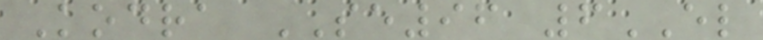Kodra SE96 6EL
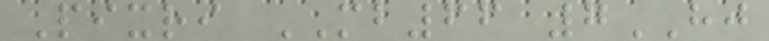Pixri MB66 7HJ
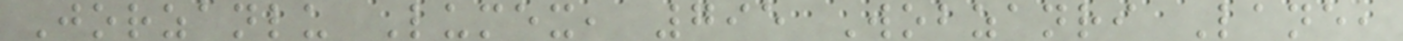Jorzanlu Lumex, 795 Wobzanri Lane,
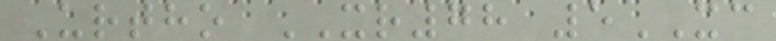Urtho XR78 5XC
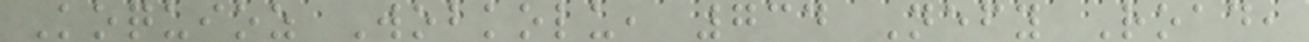Koquioz Wobkolu, 734 Nefy Road,
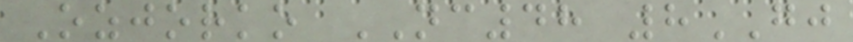Ozjorko NC48 8GJ
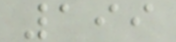199
